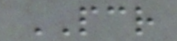PCR
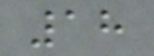18
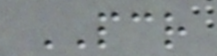PCR
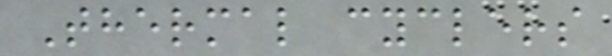Thermal cyclers
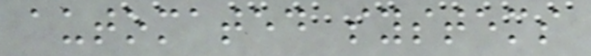automated systems
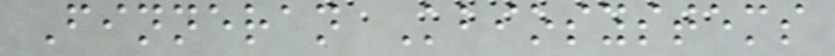Finneran Kbiosystems
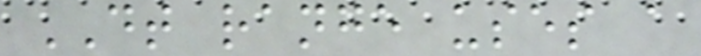DT range uses a
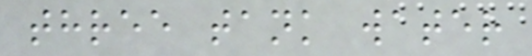three tank water
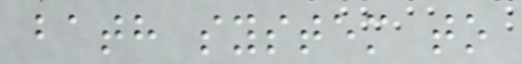bath system to
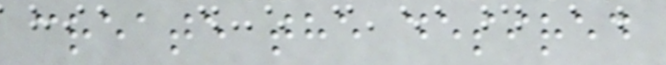create the desired
